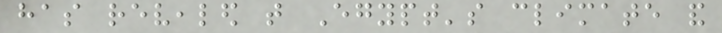has revealed that Egypt's climate and
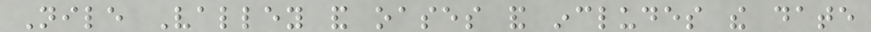Nile Valley and oases and includes the date
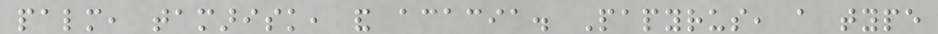palm, tamarisk, and acacia. Papyrus, a type
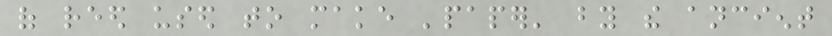of reed used to make 'paper' by the ancient
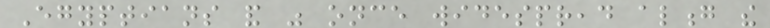Egyptians and was once widespread along the
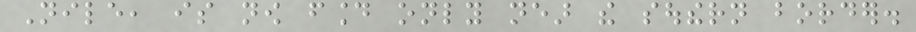Nile, is now found only near the southern border.
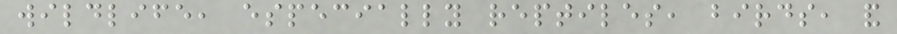wildlife, especially reptiles, birds, and
